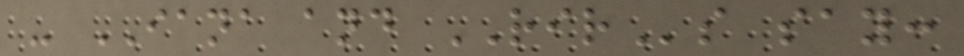- IANA and RIRs say:
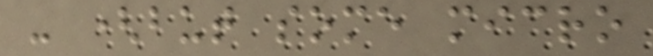- (but some micro
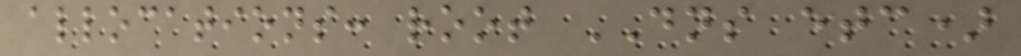allocations: root DNS etc)
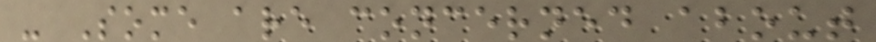- Some are concerned about
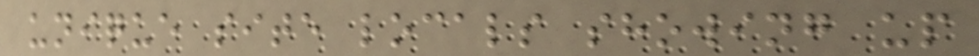unique site locals showing up
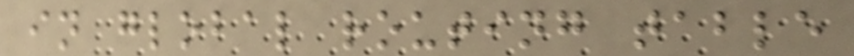in global routing table
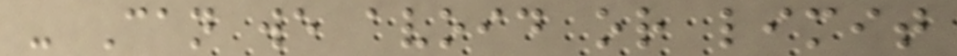- Can we avoid or limit
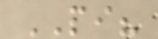PI?
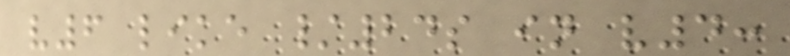v6 like /24s in v4:
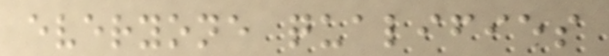everyone qualifies
